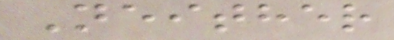Neither
